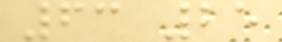63 25
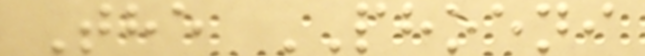The PHOENI
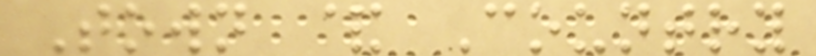Town & Country
